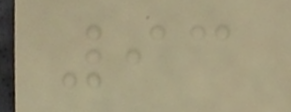93
